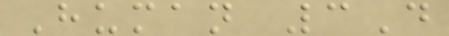Human 3D
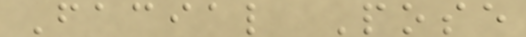Facial Pose
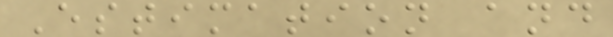Estimation and
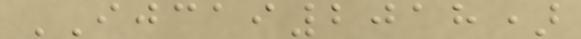IJCAI2018)
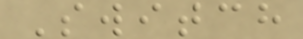Switch
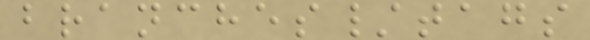branches/tags
